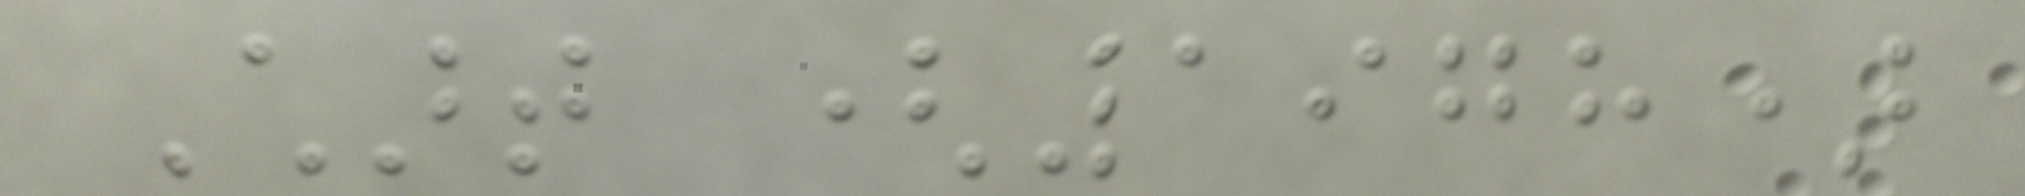Chart (1978)
